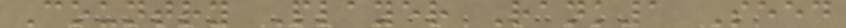Country Player Rank1 Seed
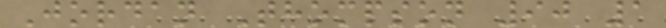Jordan Thompson 90 1
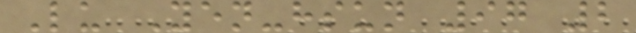Lu Yen-hsun 97 2
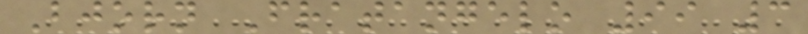Bjorn Fratangelo 99 3
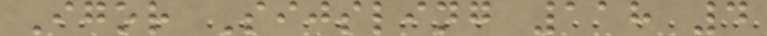Igor Sijsling 118 4
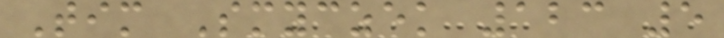Tim Smyczek 123 5
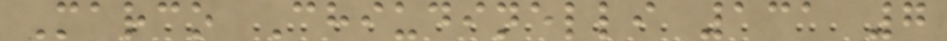Marco Chiudinelli 131 7
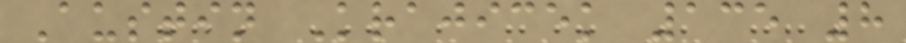Austin Krajicek 135 8
